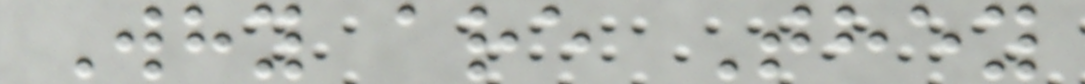Why are They
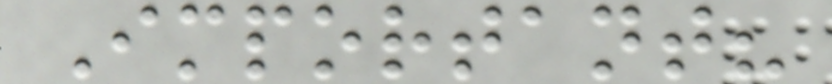Important?
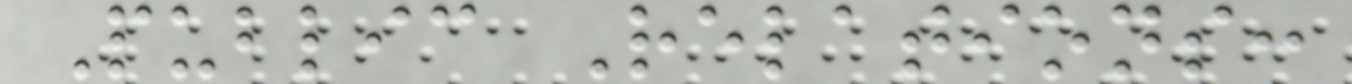Public Relations:
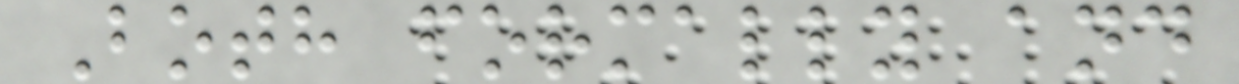Both formally and
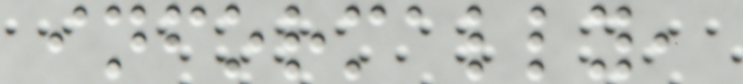informally,
